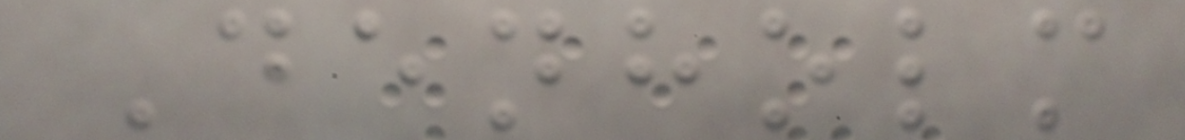Denholm
